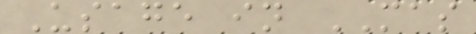Usage in MAS
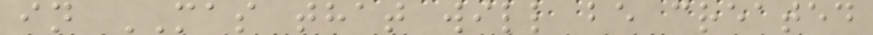in MAS that will be created
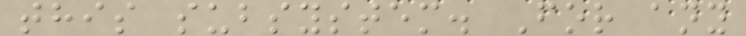this subsystem. For any
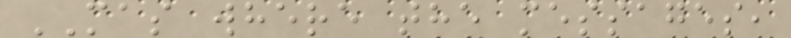MAS where the messages,
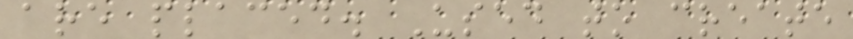are placed. Used to create
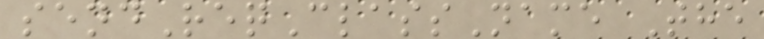sendReqClassName The
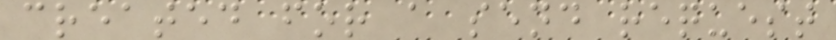created for a send request
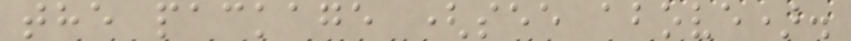the package (see above).
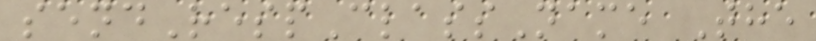sendRespClassName The
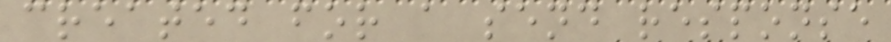created for a send response
